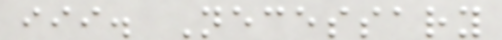iii. Necessary
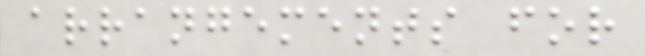arrangements for
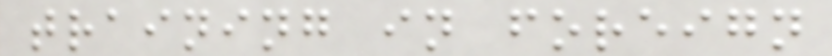training in foreign
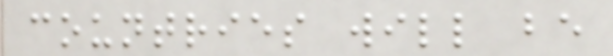countries will be
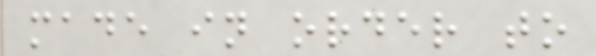made in order to
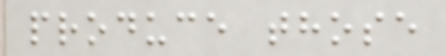produce those
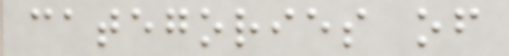categories of
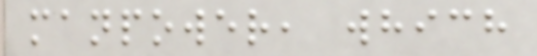manpower, which
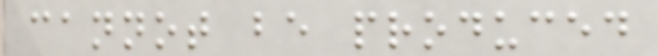cannot be produced
